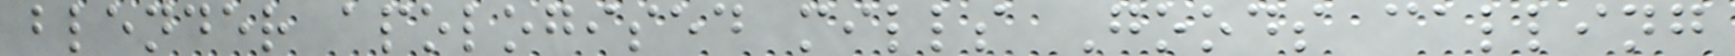blender apologised mills Goods calling
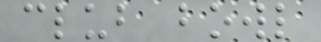club bowl
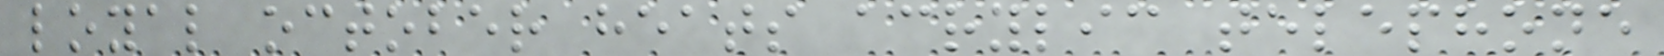loyal october heats acrylic telephone
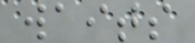waits
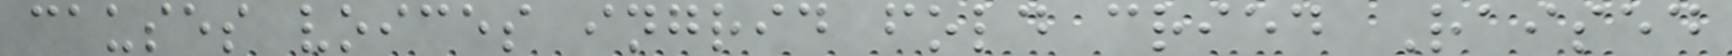causes voices ingrid fold cried Raised
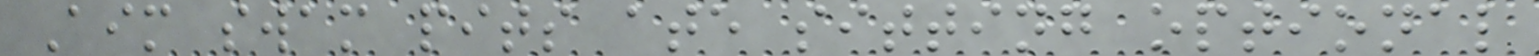Aim swam pits ate sitting optional
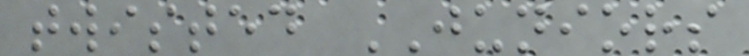twisted JUNIORS
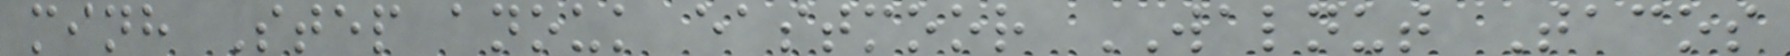minh Step anouk eastmoor WALNUT Tacos
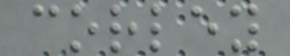corley
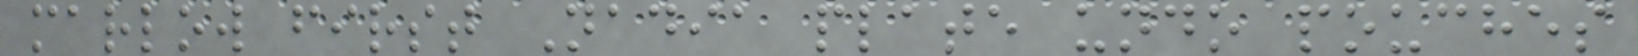marlow first Nadia plate undo pouches
